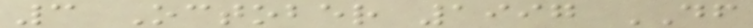3 October 1997 DF
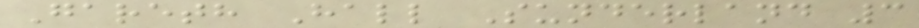Gareth Hall Sunderland 3
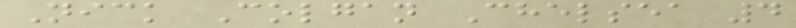Nick Colgan Chelsea 4
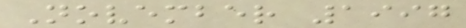November 1997
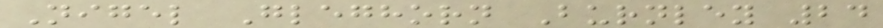Nigel Gleghorn Burnley 24
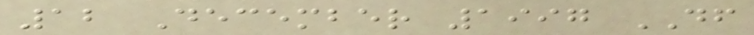12 December 1997 DF
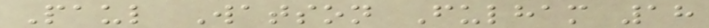Paul Watson Fulham 18
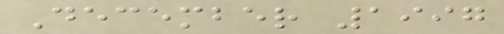December 1997
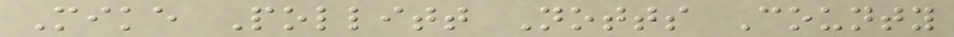Mike Pollitt Notts County
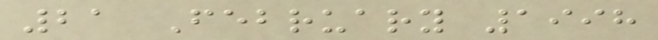21 February 1998
